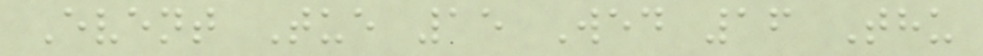Event Tue 15 Wed 16 Thu
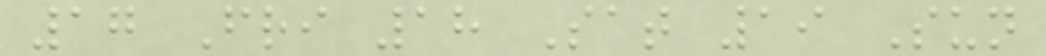17 Fri 18 Sat 19 Sun
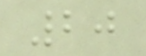20
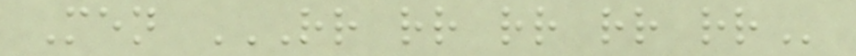Men RR RR RR RR RR
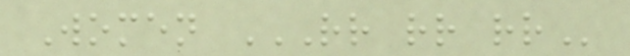Women RR RR RR
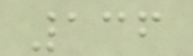136
